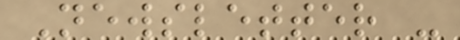Newsletter -
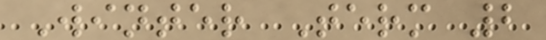Winter Term 2
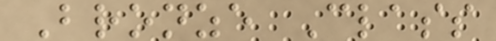Bronze Class
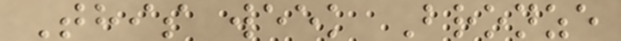This week Bronze
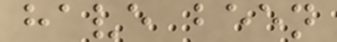have been
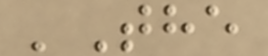'The
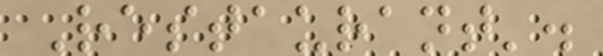Restaurant'.
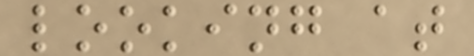looking at
